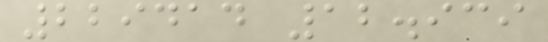229414 12.939
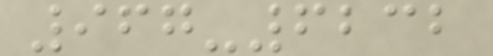967-6232
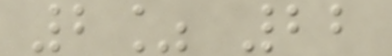2% 22
